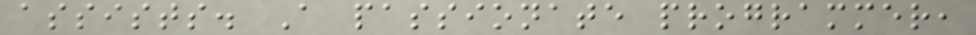assists. A passionate programmer,
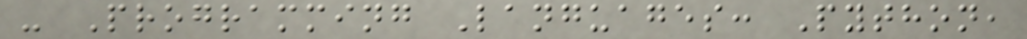- Programming Languages: Python,
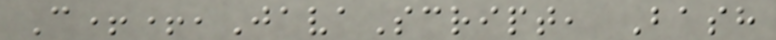C++,JavaScript, Bash
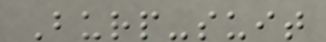Burp-suit
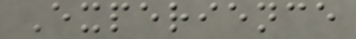Experience
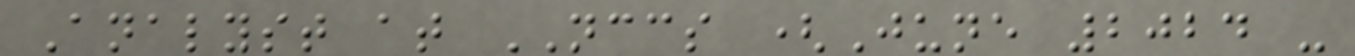Analyst at NCCS (June 2024 -
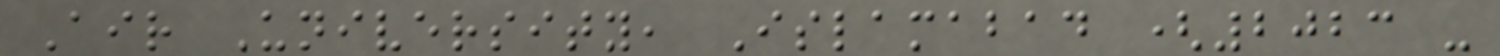Air University, Islamabad (2023 -
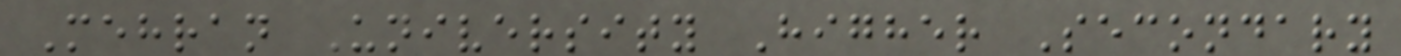Mehran University Higher Secondary
